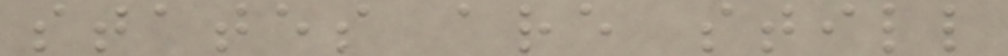states are still
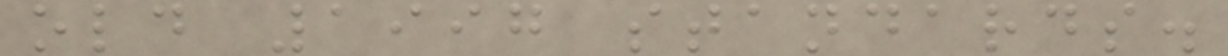old 1997 standards.
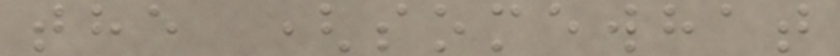the (somewhat
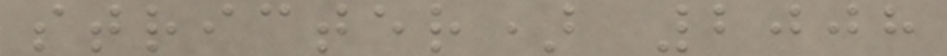stricter) 2008
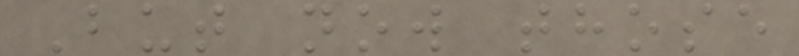But now those
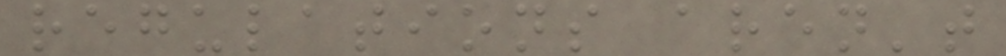regulations aren't
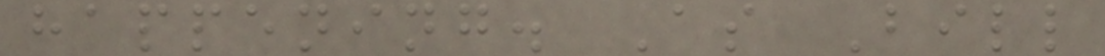happening. As Bill
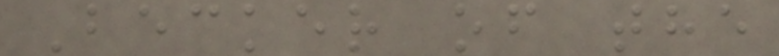Becker of the
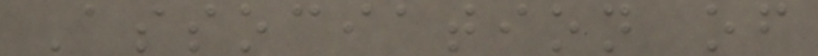Association of
